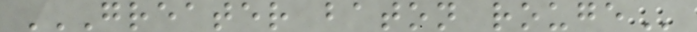GREATER BATON ROUGE
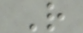R
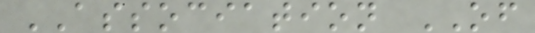ASSOCIATION OF
